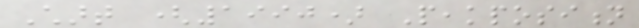Chart (1990) Peakposition
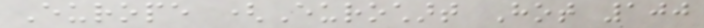Europe (Eurochart Hot 100
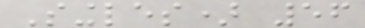Singles) 56
